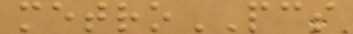metroPCS
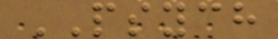PSYCH
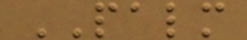PALM
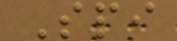Spi
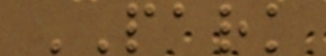PARK
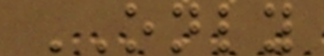ONLY
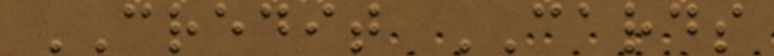CREDIT CARDS
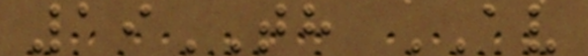19TH AV
